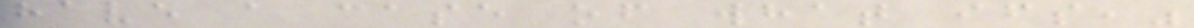have a case of what ifs,"
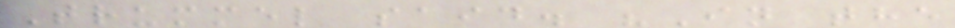Trummel said. "In the
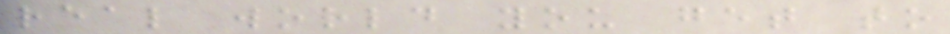real world you get to
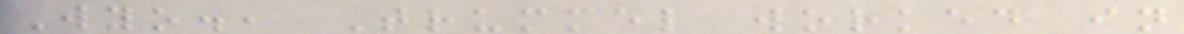Wyo., Trummel worked in
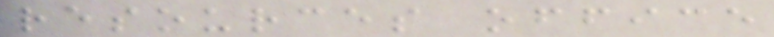resources office
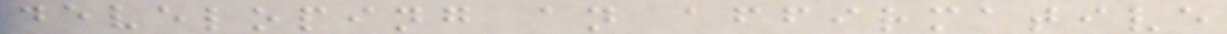developing an affirmative
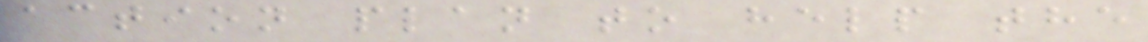action plan to help the
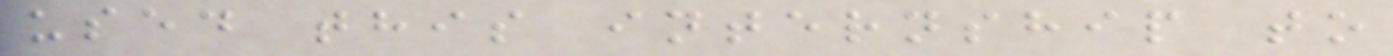used this internship to
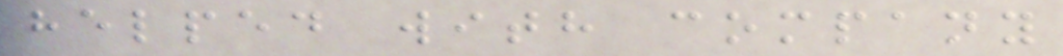helped with company
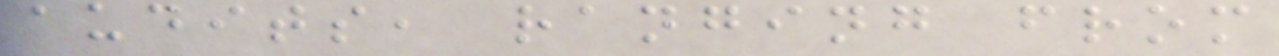audits, ranging from
